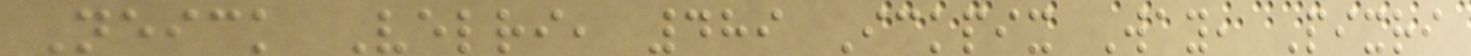Neick Velri, 489 Ickpix Way, Pixri
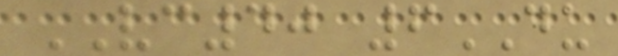VC40 6DU
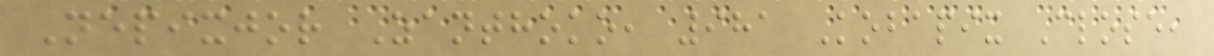Nepixjor Zanthoko, 981 Kobapix Close,
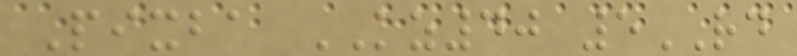Pixba KZ40 5RD
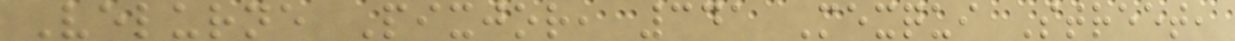Velurne Pixjor, 341 Mexqui Street,
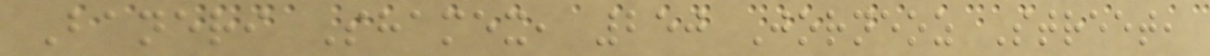Baneri Shamex, 250 Jorneoz Street,
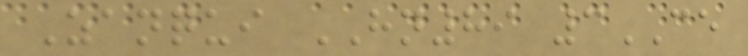Zanqui HN89 3CE
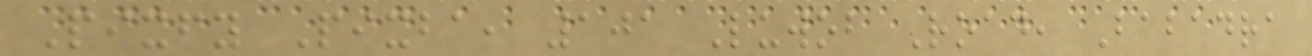Pixfy Pixba, 101 Luwob Road, Babadra
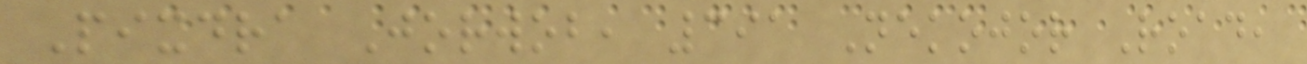Pixdra Jorwob, 391 Nekojor Road,
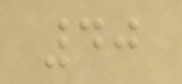40
